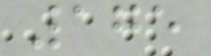175
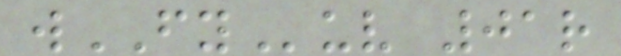wFYuv 01r
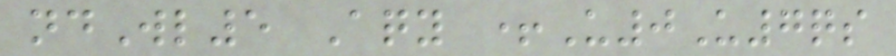ndWl5 Aqy +U0U7qs
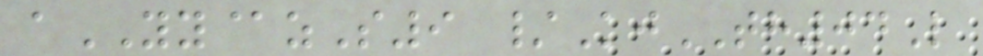aYY@zS9 /KjTH04L
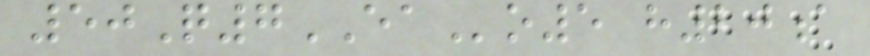50Q7EAo5 h20a
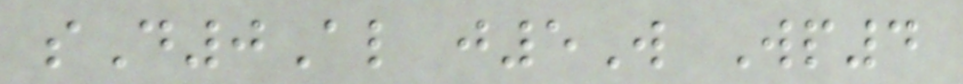sD0Al j5W Wp4
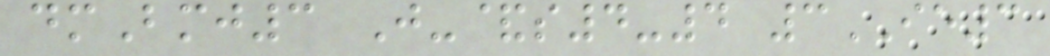dmBmj3 J-&s4-4 3IE3
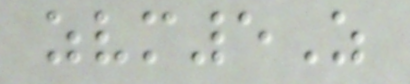zvm5Z
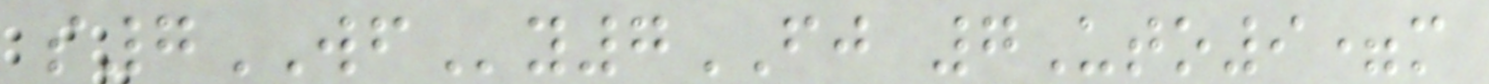s7WFy7FJ 7Uto9=m
